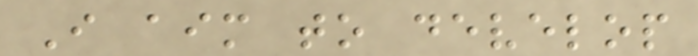I aim to develop
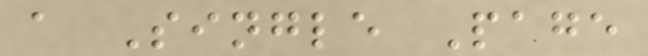a Single Page
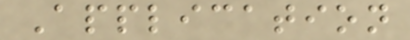Application
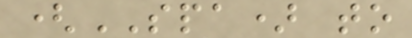(SPA) to
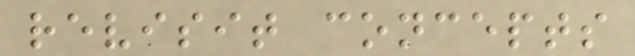revisit concepts
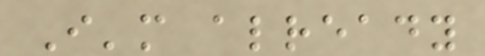I'm already
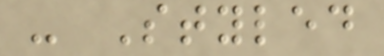- Styled
